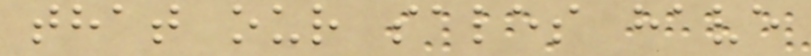that our sales have
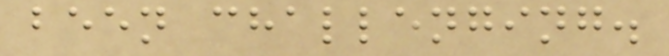been challenging.
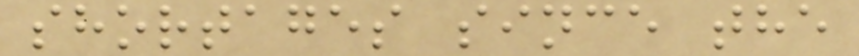shortages since the
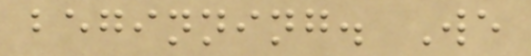beginning. We
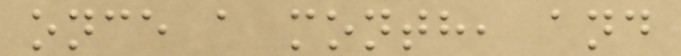once a month, and
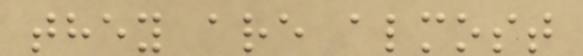they are almost
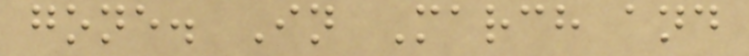gone. In March and
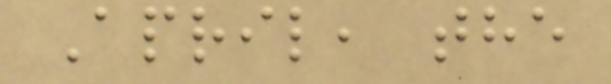April, the
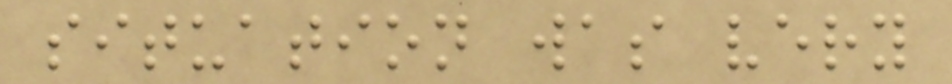situation was very
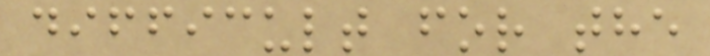difficult for the
